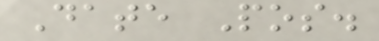Date Pos.
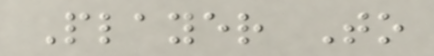Player To
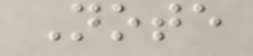Note
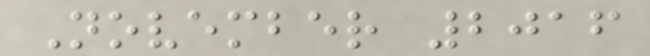November 2016
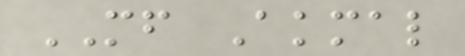MF Akmal
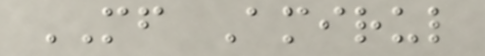MF Amirul
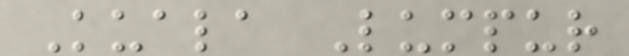Kuala Lumpur
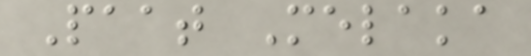Paat Melaka
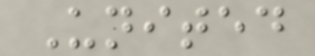United
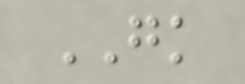GK
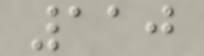110
